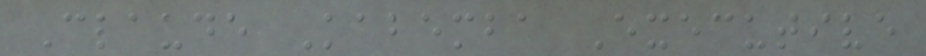Claude Kabemba Executive
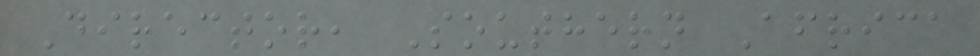Director, Southern Africa
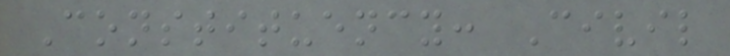Constituency: Civil
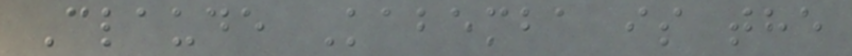Claude Kabemba is the
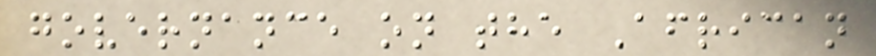governance on the African
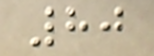80
